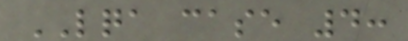LQA case 4:
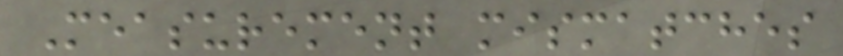Measurement mismatches
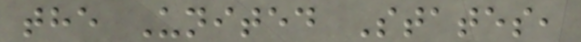the United States,
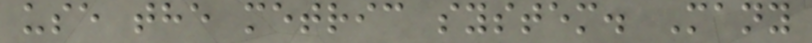use the metric system. Many
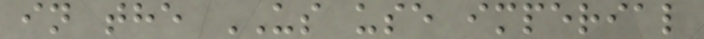in the US use imperial
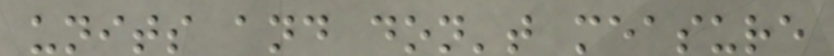units and don't measure
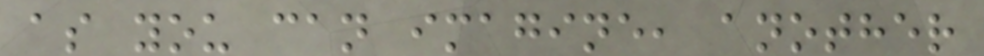as you can imagine, another
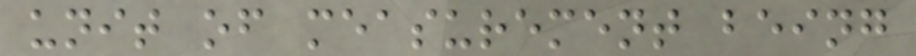unit of measurement being
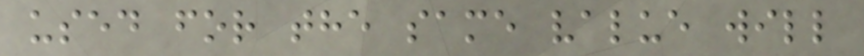used for the same value will
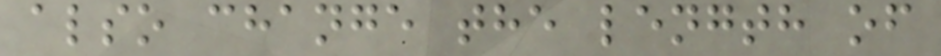also change the length of
